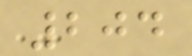204
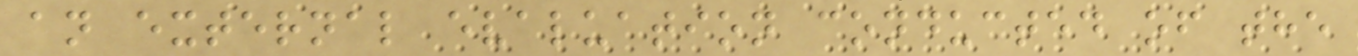an external evaluation conducted of the
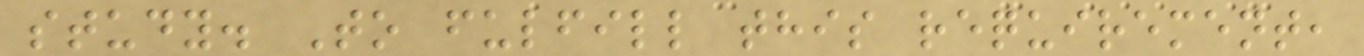study. To fulfill this requirement,
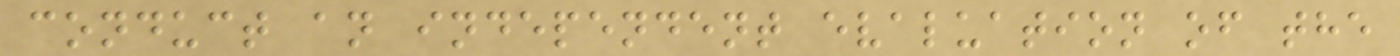conduct an independent evaluation of the
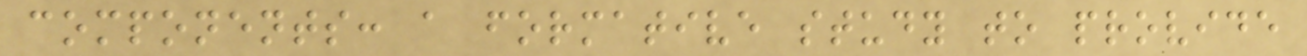components: a formative study to provide
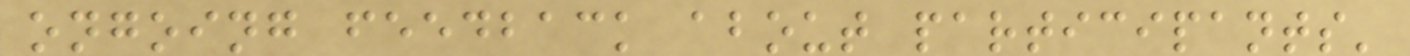ongoing feedback about participants'
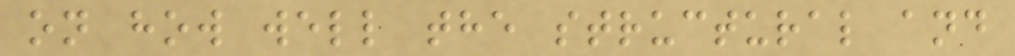on how well the structural and
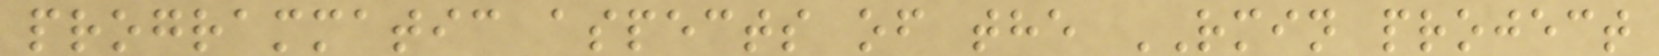programmatic aspects of the RMIN project
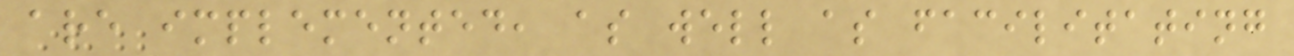are implemented, as well as facilitating
